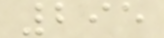295
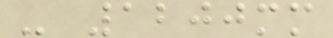- 1200mm
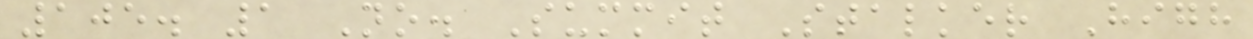105. 1 No. Summit Stalker High
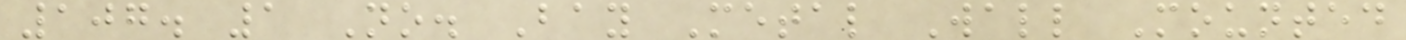107. 1 No. Bay Metal Wall Mounted
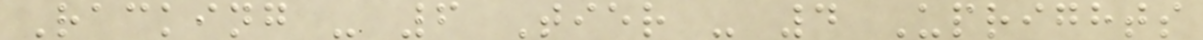Racking - 6 Tier - 4 Uprights
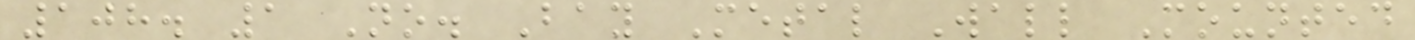108. 1 No. Bay Metal Wall Mounted
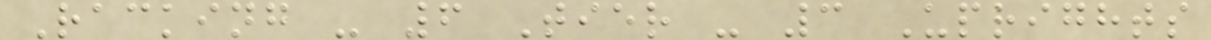Racking - 6 Tier - 3 Uprights
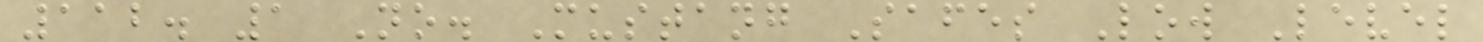112. 1 No. Mustang Safes Low Level
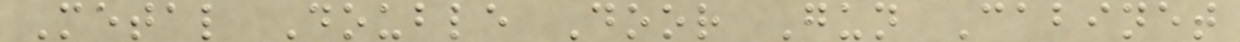Metal Double Door Gun Cabinet
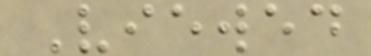Viewed
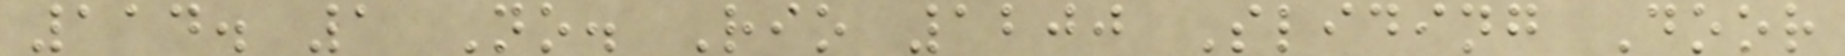114. 1 No. Rio 1200 Sliding Door
